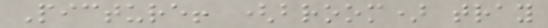Picture! (broom) tray
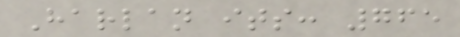Harlan its: 765
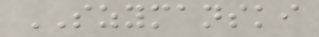SZYMANSKI
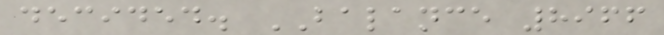decided. BALANCE 8966
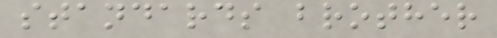standards brother
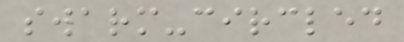swarm-circled
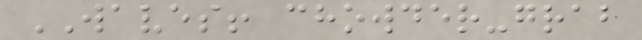WAVES! chowder-grab
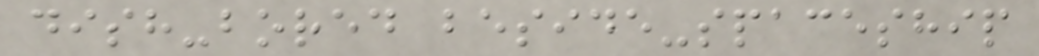dish-bored beside-spaceship
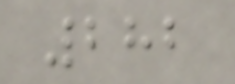282
